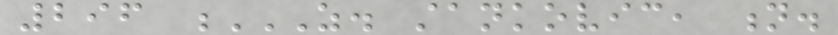296 Z. STANKOVIC, N.
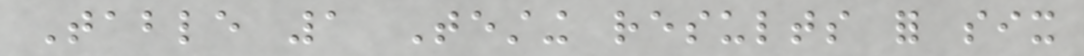Table 1 Testing results for six
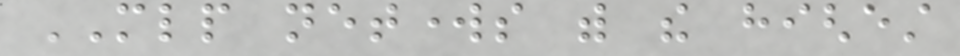MLP networks with the highest
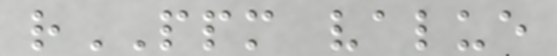rPPM value
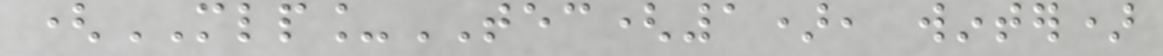(MLP_TEC(1), winter)
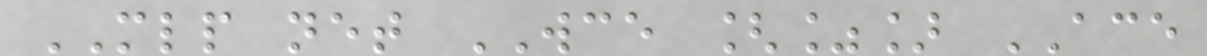MLP net WCE [%] ACE
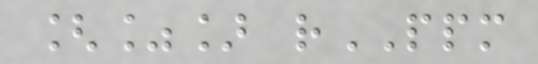[%] rPPM
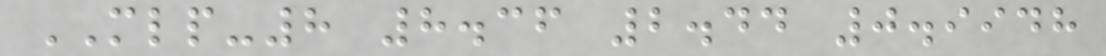MLP-8 8.36 2.44 0.9948
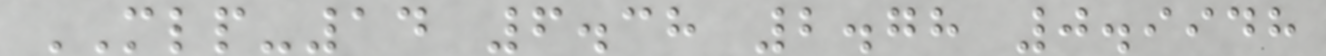MLP-14 6.38 2.78 0.9948
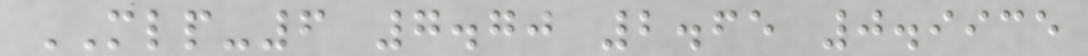MLP-6 7.70 2.65 0.9935
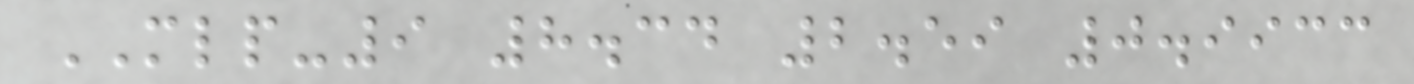MLP-9 8.34 2.59 0.9933
